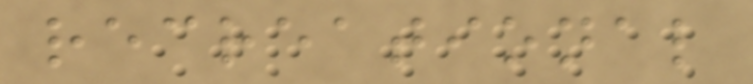recreational
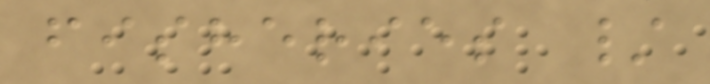fisheries /
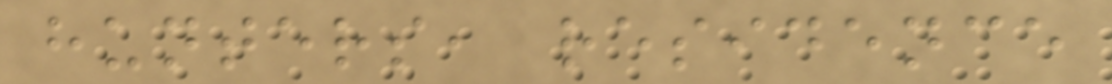hunters, residence
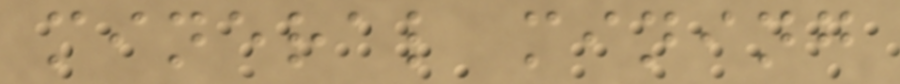mineral mining
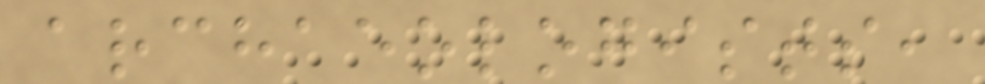archaeologists,
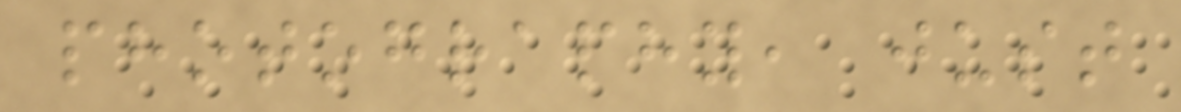photography, just
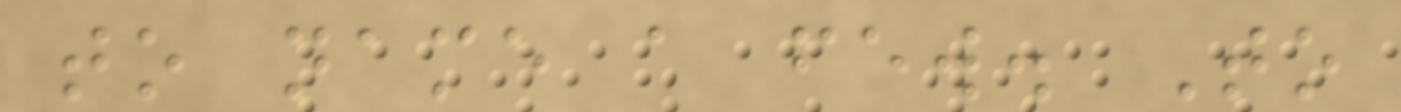to name a few. To
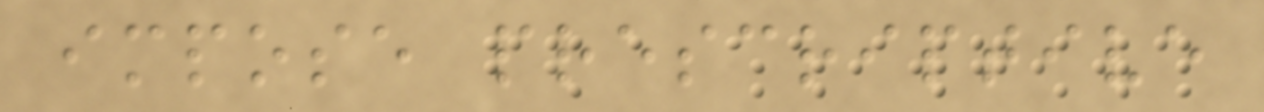impose prescriptive
